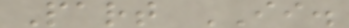Part II.
